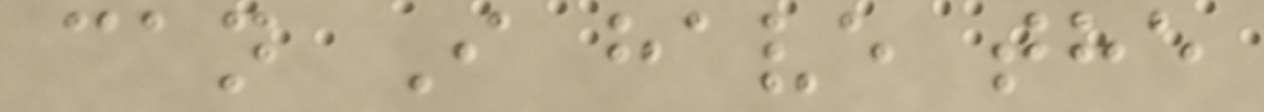can I have the
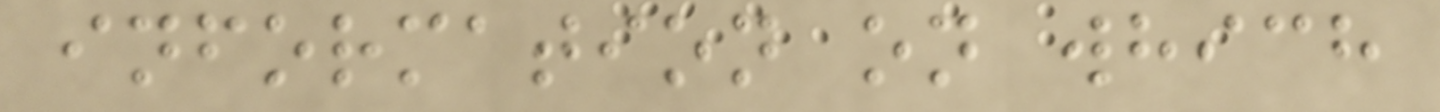information on which
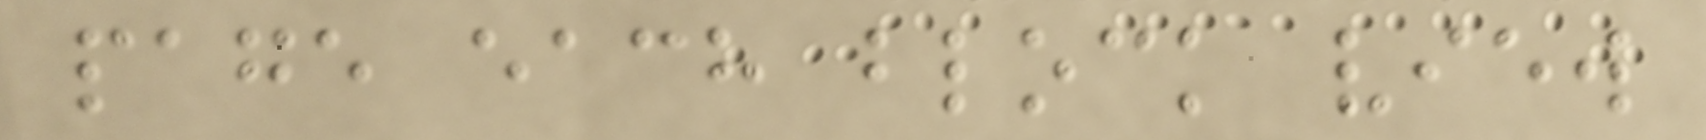page each block view
